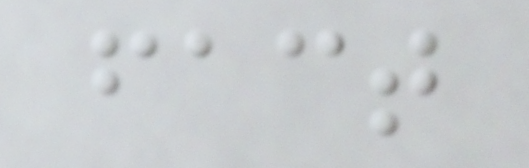fact
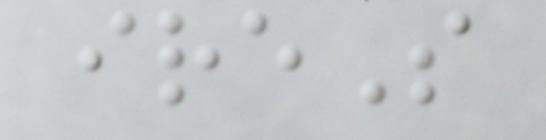ireS
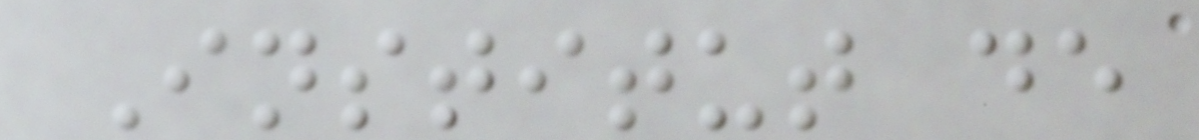Institut de
